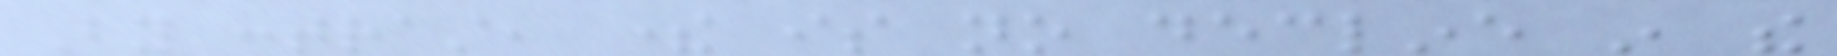By contrast, there is no decline in the
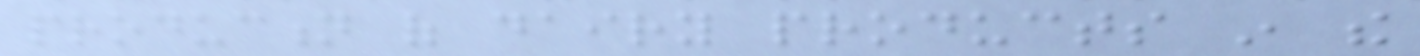production of dairy products in the
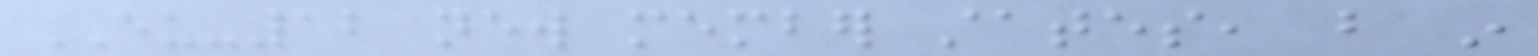EU-12 new member states, but in
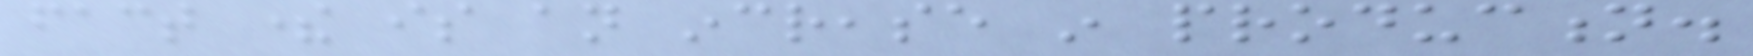fact there is an increase in production.
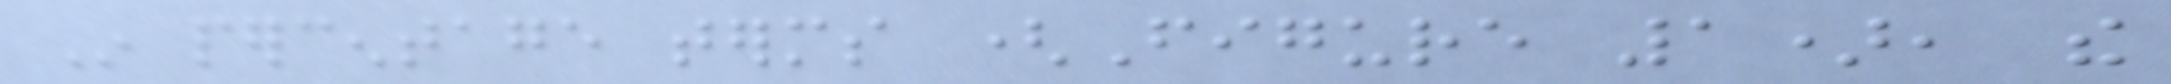In percentage terms (Figure 1), the
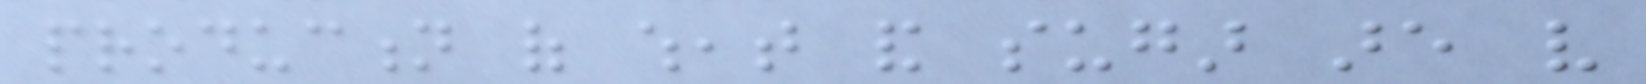production of wheat and sugar are very
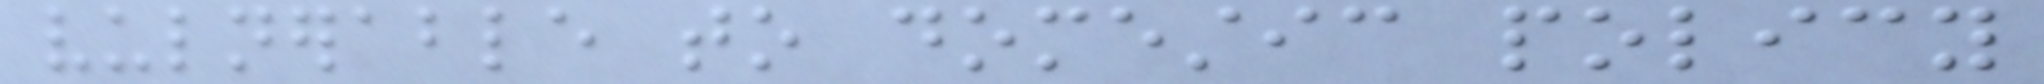vulnerable to domestic policy
